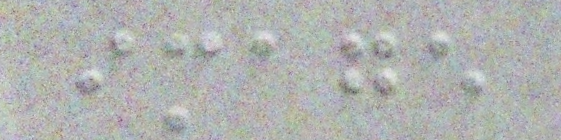image
